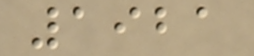1921
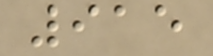915
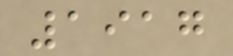1917
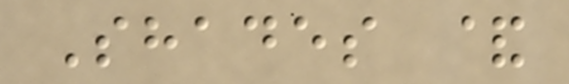Shades &
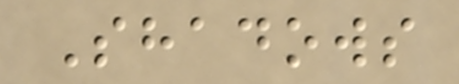Shadows
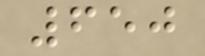650
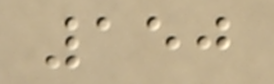150
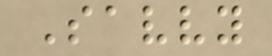Savvy
